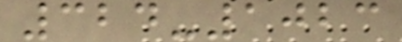324-1023
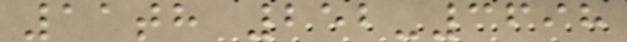11th 252-3698
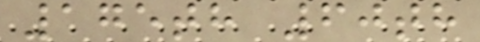175th 60th
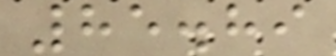85.89
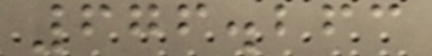676.263
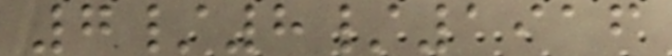7/8/1916
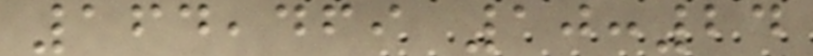164,469 10:24
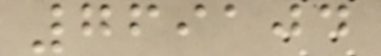769104
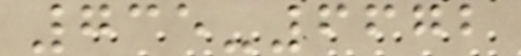735-6672
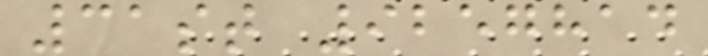31st 9257814
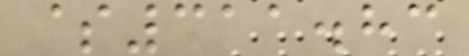$311.83
